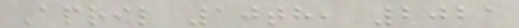April 10th, 2021
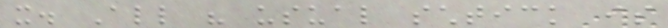it. All his usual schtick is
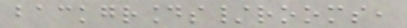backgrounds/rooms,
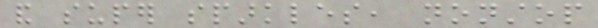and super sparkles, nonstop
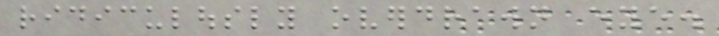ridiculously overdrawn eye.
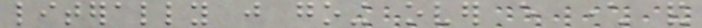literally just going over every character and
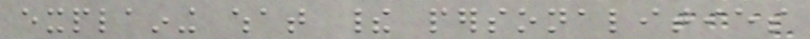explaining what their personalities
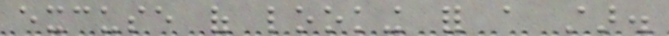excuse of looking for a star.
